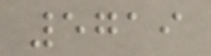5719
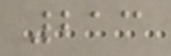213
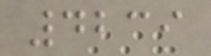4239
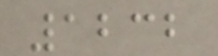1232
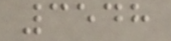3548
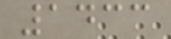1433
